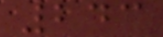243
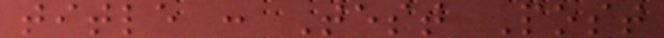title : Test Post
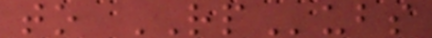to RPubs
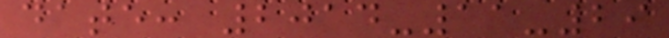date: 2014-11-29
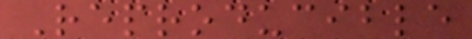Reproducible
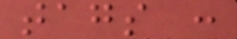tags :
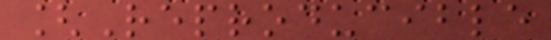[Reproducible
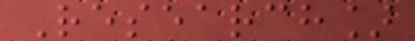Research]
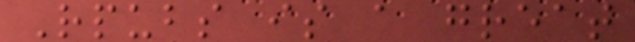Rpubs is a great
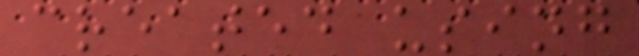created using
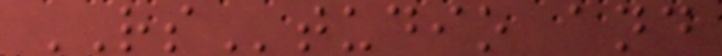RStudio and
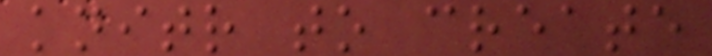knitr to create
